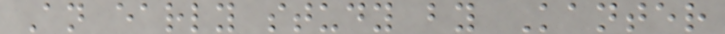An early study by Kanter
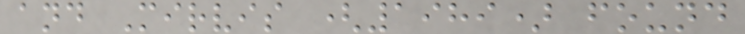and Mirvis (1989) found
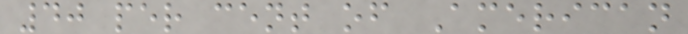40 per cent of American
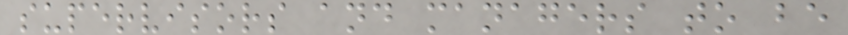supervisors and managers to be
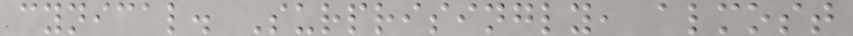cynical. Surprisingly, almost
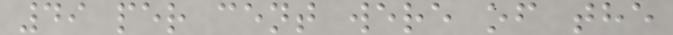49 per cent were of the
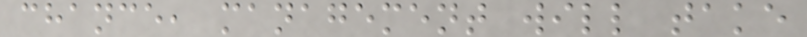chance, management will take
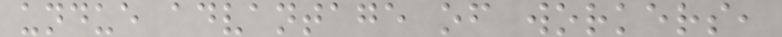undue advantage of workers,
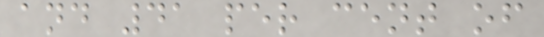and 41 per cent of
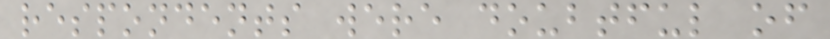respondents were doubtful of
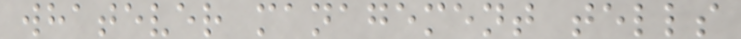whatever management tells
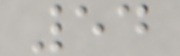54
